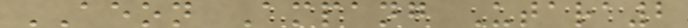AEON Ampang Utara2
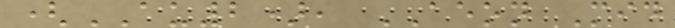(AU2), AEON Mid
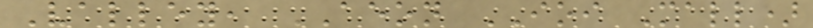Valley, AEON IOI Mall)
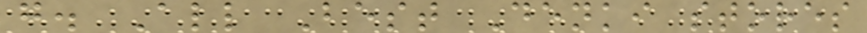g. All Best Denki stores
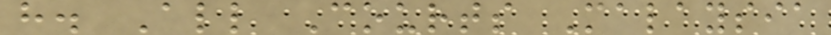h. All Courts Malaysia
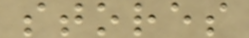stores
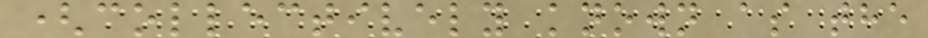(collectively known as the
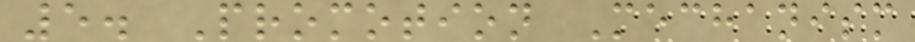5. Promotion Mechanism
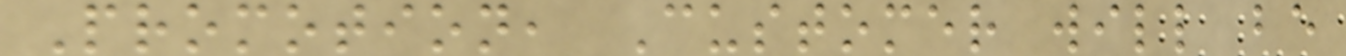Promotion, Customer will be
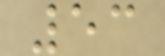53
